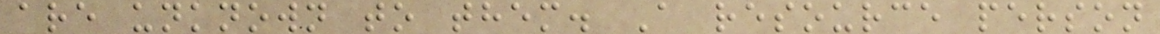are unknown to them. A resource person
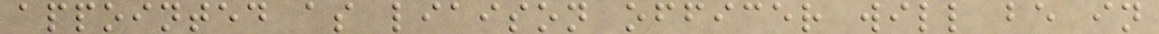appointed as liaison officer will be in
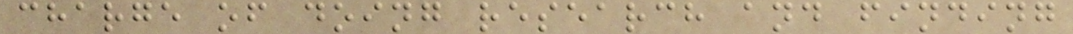charge of doing research and finding
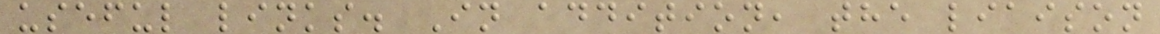useful links. In addition, the liaison
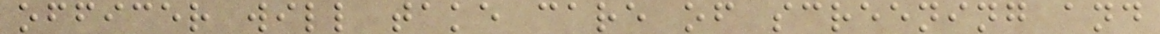officer will take care of screening and
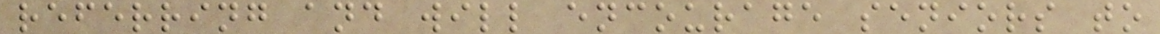referring and will encourage seniors to
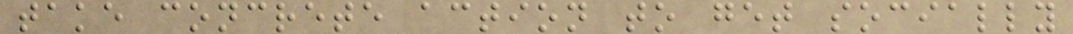take concrete action to get socially
